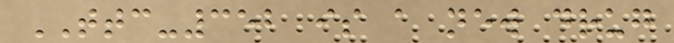TTC-352 is a new drug
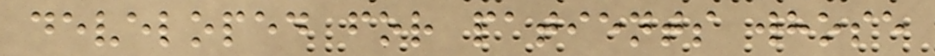developed for patients whose
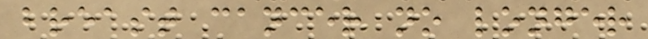breast cancer no longer
